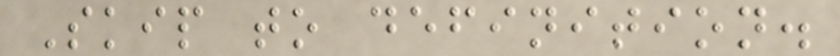Skip to definition.
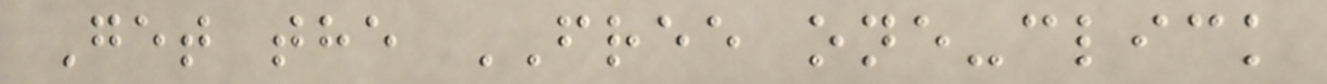Get the FREE one-click
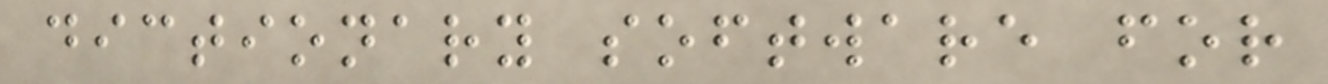dictionary software for
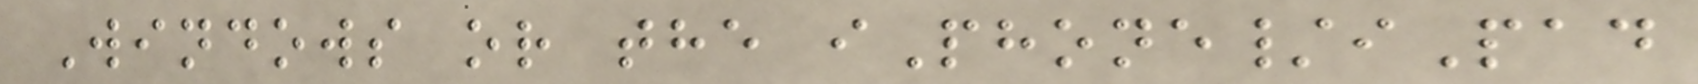Windows or the iPhone/iPad
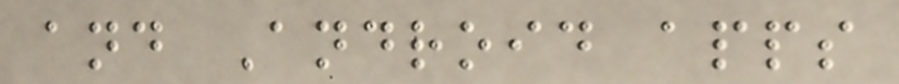and Android apps
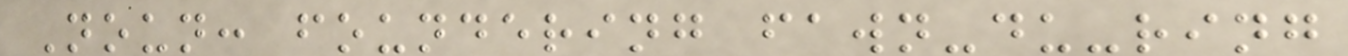Noun: foundering fawn-du-ring
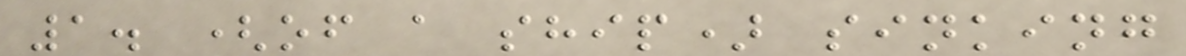1. (of a ship) sinking
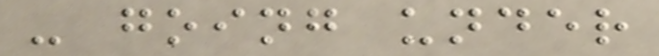- going under
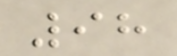98
